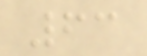63
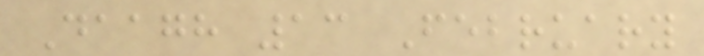Daagh 13 February
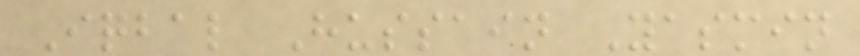Iqbal Hussain Yasmin
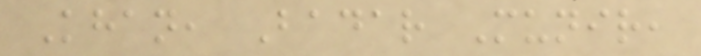Khan, Badar Munir,
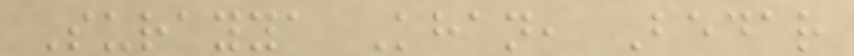Surayya Khan, Bedar
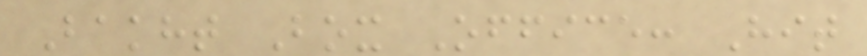Bakht Box Office: Hit
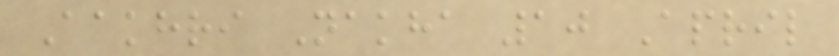Aakhri Nakha 10 April
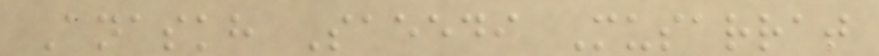Anaskh Saeedi Musarrat
